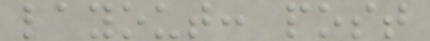layout: post
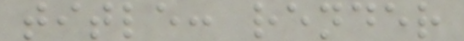title: render
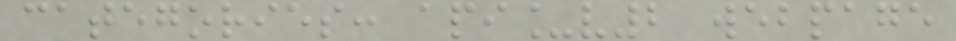categories: api_v2 webpage
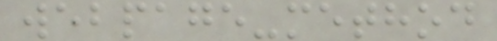webpage-method
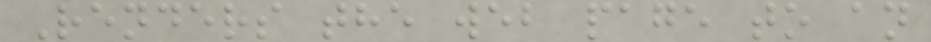Renders the web page to an
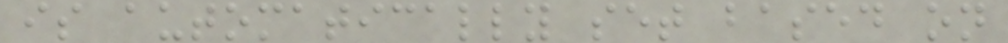is automatically set based on
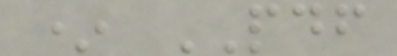* PDF
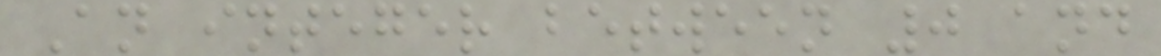An integer between 0 and
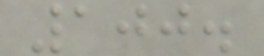100.
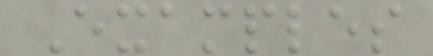Examples
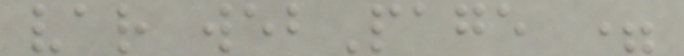var webPage =
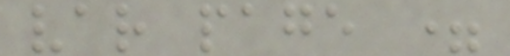var page =
